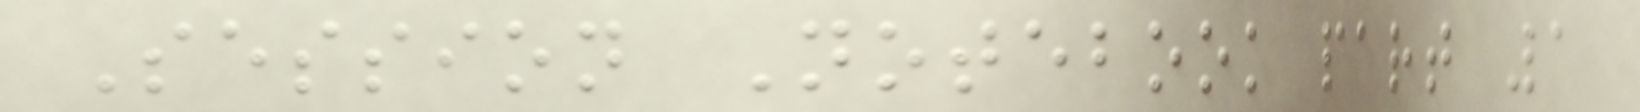Session Notebook part 1
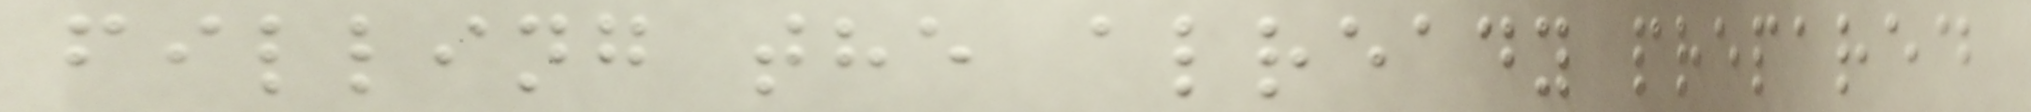filling the already prepared
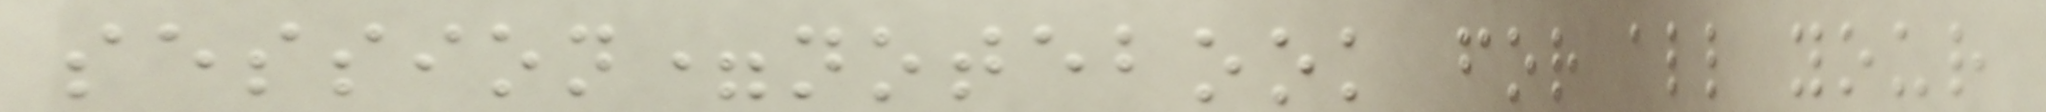session=notebook for all your
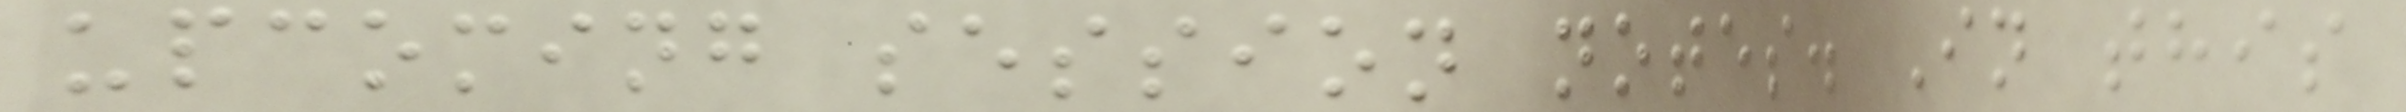upcoming session notes. In this
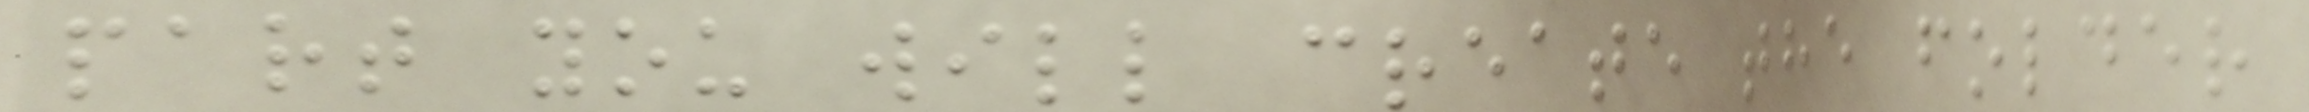part you will create the folder
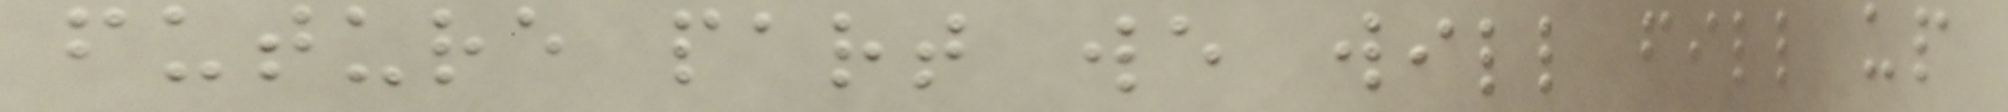future part we will fill up
